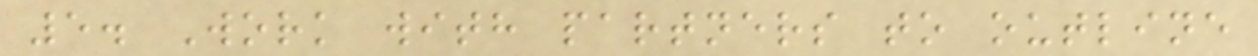5. Work with partners to outline
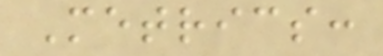Metrics:
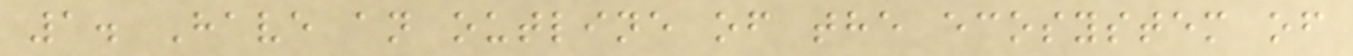1. Have an outline of the ecosystem of
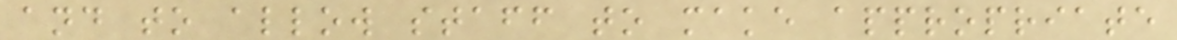and to allow staff to make appropriate
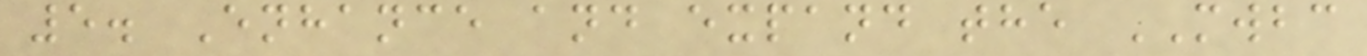5. Enhance and expand the MWBC
